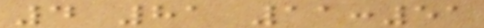4 81 11:51
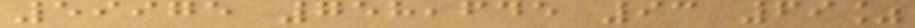59975 758,645 93 69%
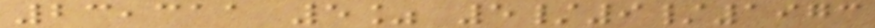23,311 5% 5/9/1973
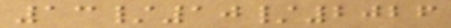13/10/2026
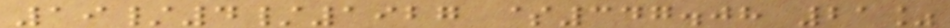19/4/1927 $347.08 21%
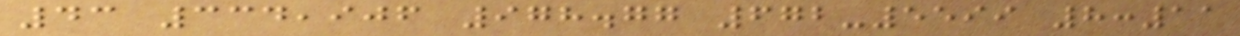43 334,906 978.77 672-5599 8:11
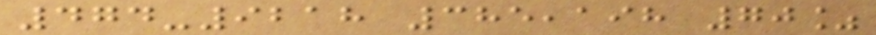474-9218 385,198 70%
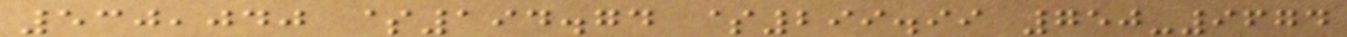530,040 $194.74 $299.99 750-9674
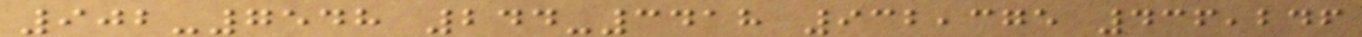902-7548 244-3418 932,375 436,246
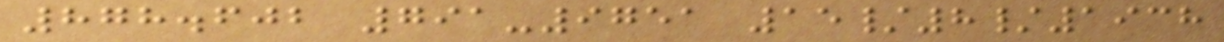878.602 791-9751 15/8/1938
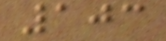103
